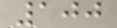100
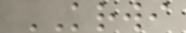KRWI
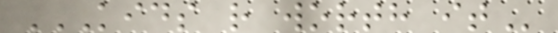KIDS R WORTH IT
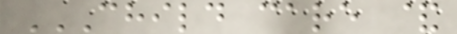CHILD CARE &
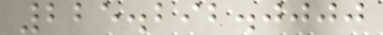225.292.0000
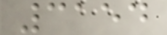3154
